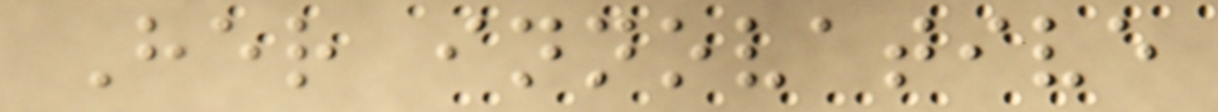Her innovative
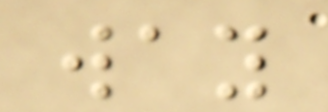way
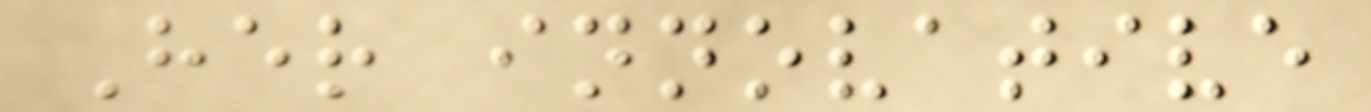Her innovative
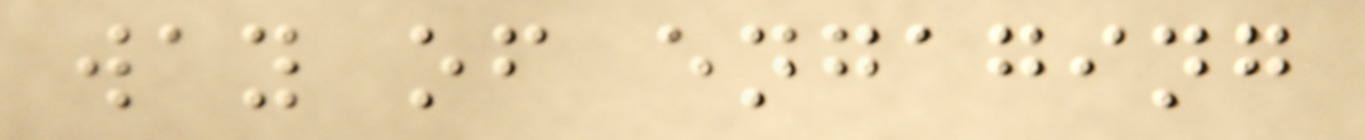way of engaging
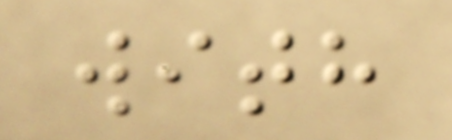with
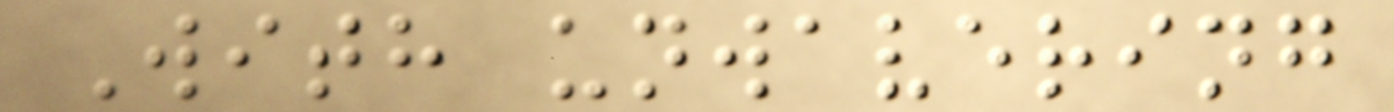With unwavering
